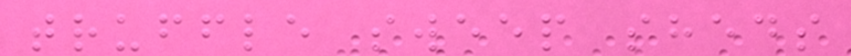truffle sweep sheds
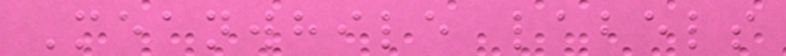Meanwhile labels
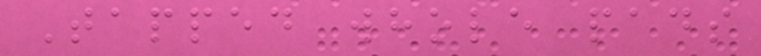Tapped whole pads
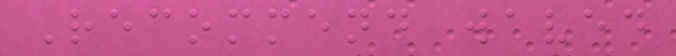Recommend waved
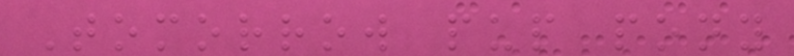Tomorrow pup pony
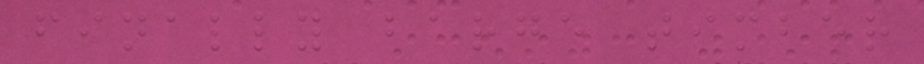finally barge timber
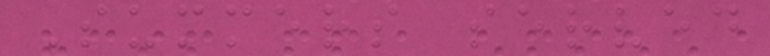Summers served
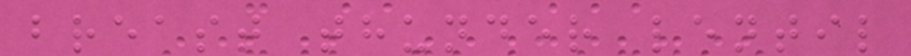breast thunder lentil
